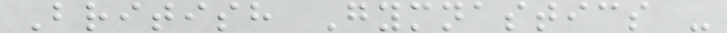British Gymnastics -
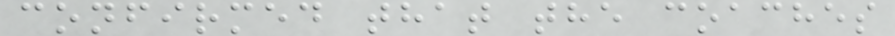confirmed that the coaches
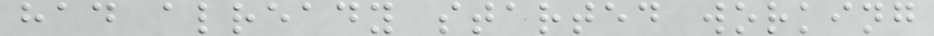had already started working
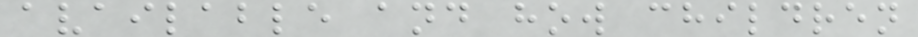available and how children
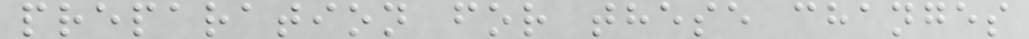preparation for these changes
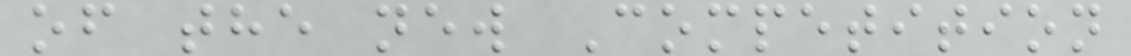of the new Competition
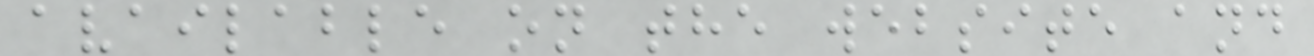available on the website and
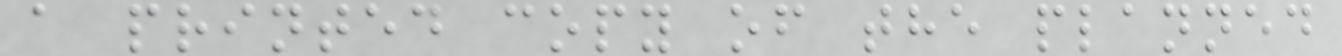a printed copy of the planned
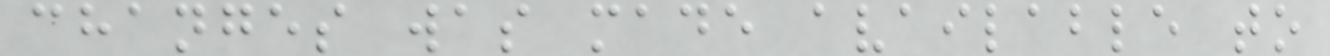changes was made available to
